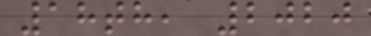18th, 2020
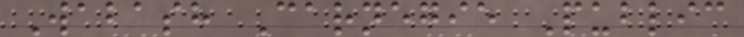Wabash Carnegie Public
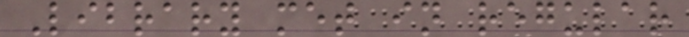Library met in regular
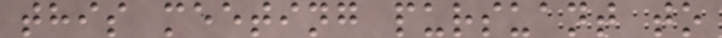this meeting pursuant to
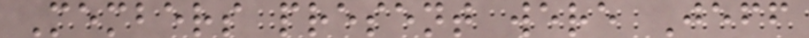Members present were Jeff
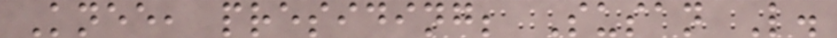Knee, presiding; Susan L.
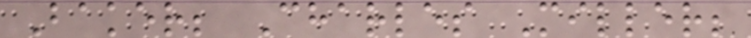Baker; Charles Miller;
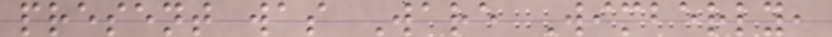present was Ware Wimberly,
